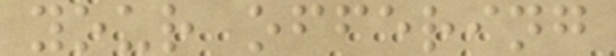your offering
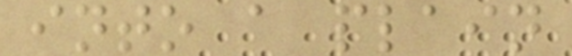into a plain
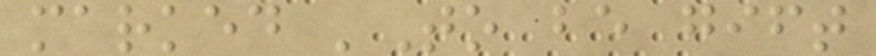marked 'To be gift
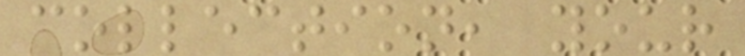collection, your
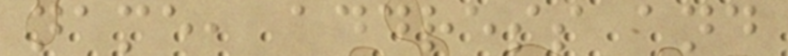name, address and
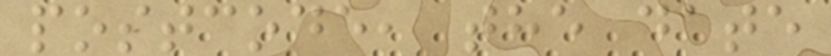postcode, the date
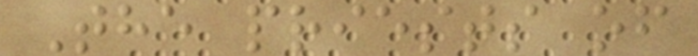The priests of
